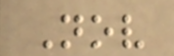Nov
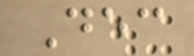Dec
